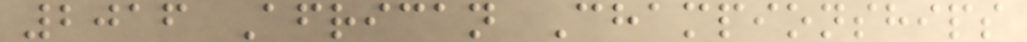2016 African Championships
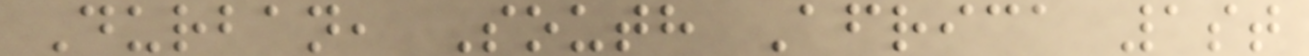Durban, South Africa 1st
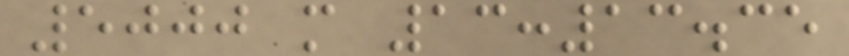5000 m 13:13.35
